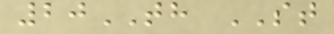20TH ST
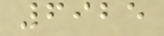6925
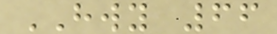HWY 66
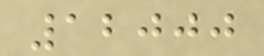12000
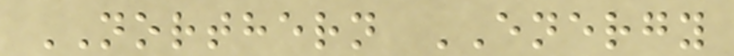NORTHERN ENERGY
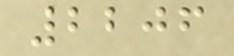2206
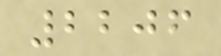2206
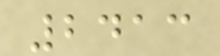2413
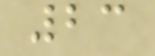23
